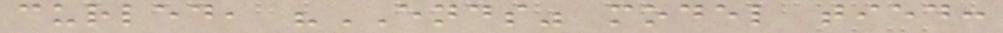curled, "ENDS" model tied:
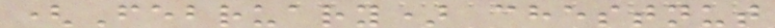(February) chestnut
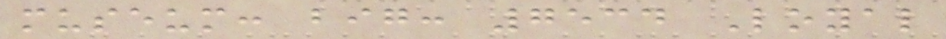museum: big: 7534 Loyal
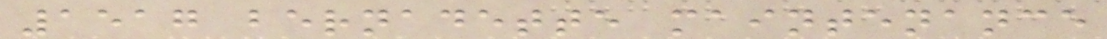1517 bernadette maintenance
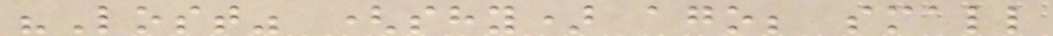"Lost" (shy) ago; small
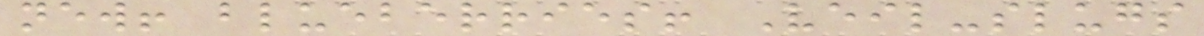new! blueberries! Veil-slugs
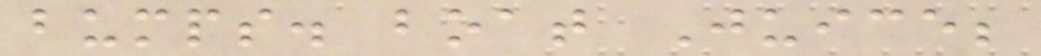bumps. boat Juice;
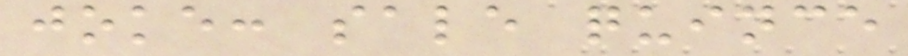joke: sale quince
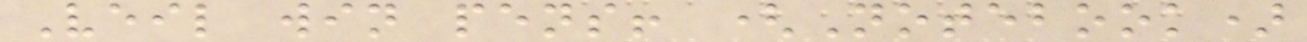Veil win pens! (Notebook)
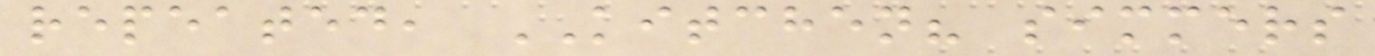repeated, KITCHEN? simmers
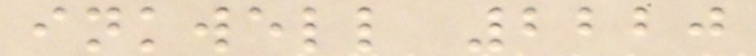inkwell 2220
